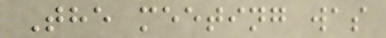The meeting was
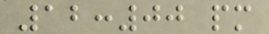12:00 pm
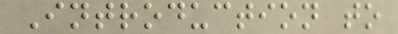Introduction to
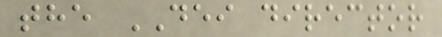the DEI director
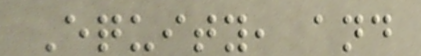Equity, and
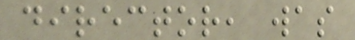director, was
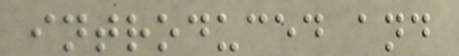introduced and
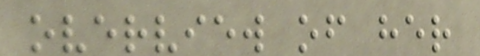overview of her
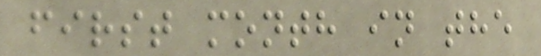first month in the
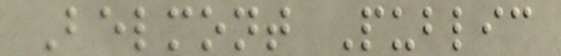Belmont Public
